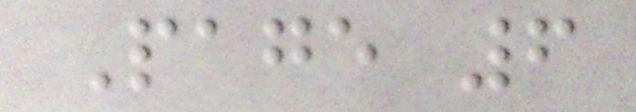Page 6
